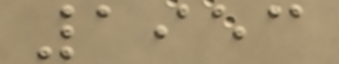1953
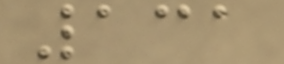131
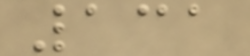131
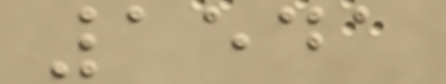1541
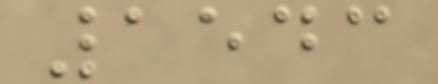1543
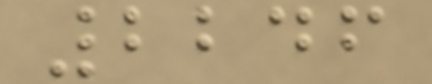2246
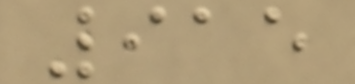915
